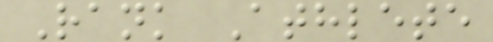Rank Athlete
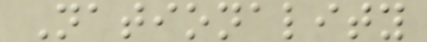Nationality
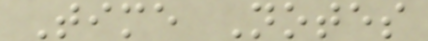Time Notes
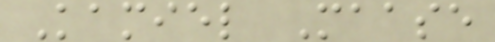Kamiel Maase
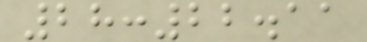28:22.11
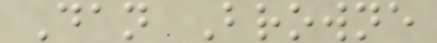Dan Browne
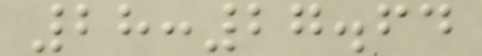28:27.64
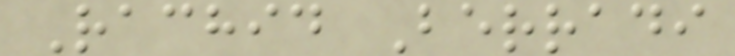Rachid Berradi
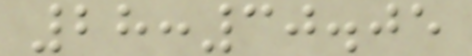28:30.05
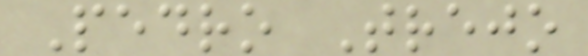Pedro Trejo
